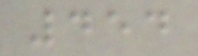454
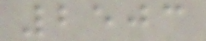2503
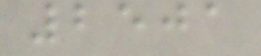2501
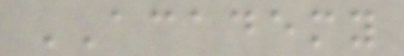ACADEMY
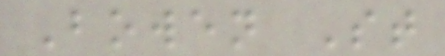Bowen St
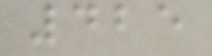425
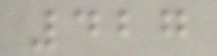427
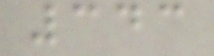343
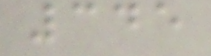345
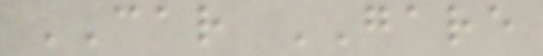CAR GARE
